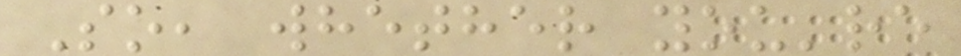So, whether you're
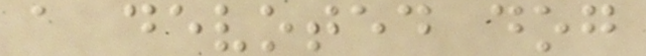a devoted dog
